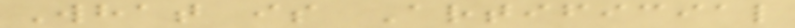What is Artificial
